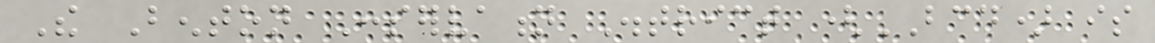The Benton Conservation District (BCD) is
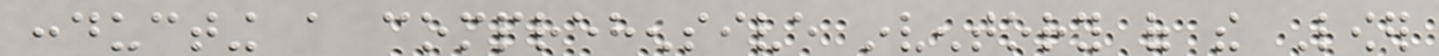conducting a comprehensive inventory of the Lower
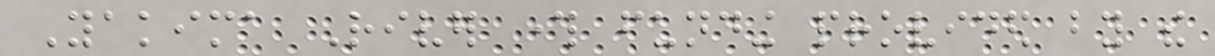Yakima River through funding provided by the
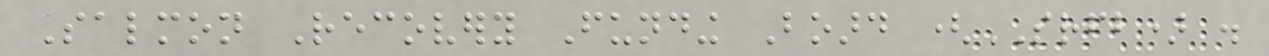Salmon Recovery Funding Board (SRFB) .
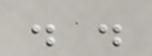. .
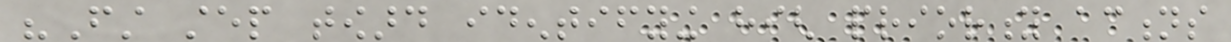"First step toward identifying high priority actions
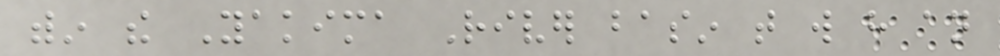within the Yakima River basin that will have an
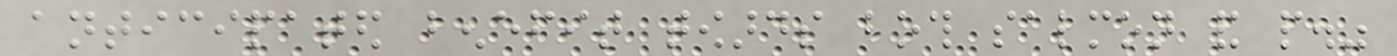anticipated benefit towards both salmon and people."
